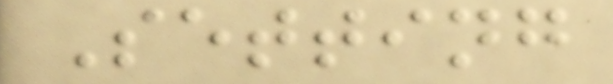Setting
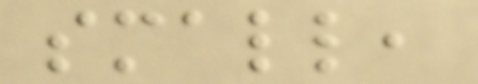small,
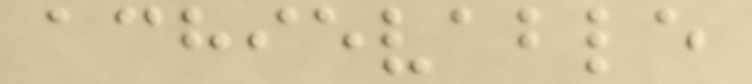achievable
